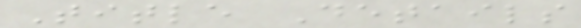Title Details
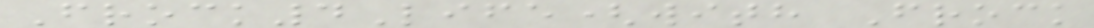Frock4Life(with Frock
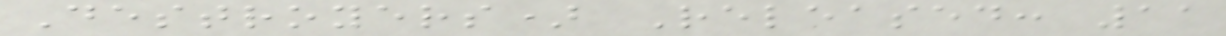Destroyers) Released: 11
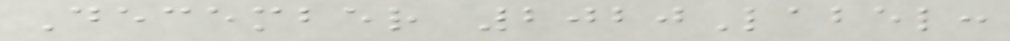December 2020Label:
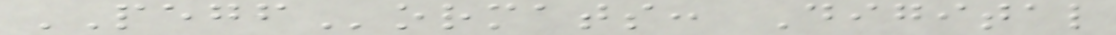PEGFormats: Digital
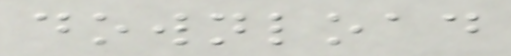download
